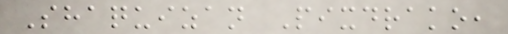Shaquizan Pixdrako,
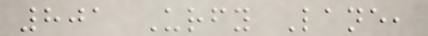801 Urfy Lane,
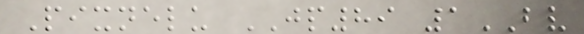Pixnelu JP89 1BV
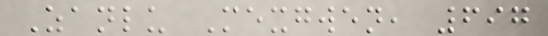Zanlu Mexgwen, 697
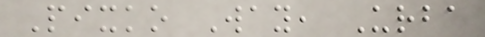Pixko Way, Urba
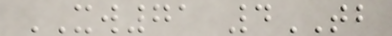XW71 4TB
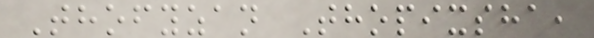Thofyzan Thopixsha,
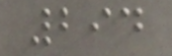294
